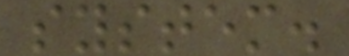system.
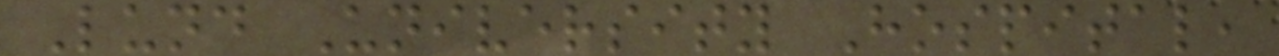Lund University Hospital,
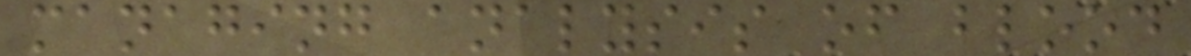managing analysis of blood
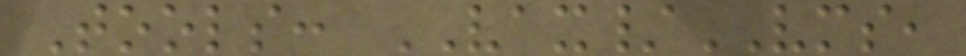Tools: VAX/VMS,
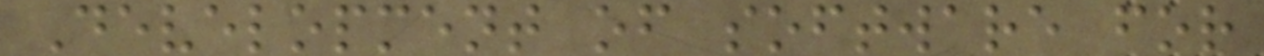Development of software for
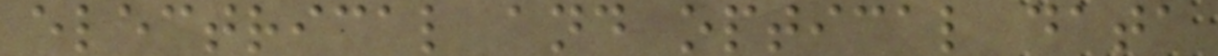electrical and optical data
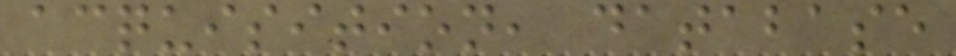acquisition, database
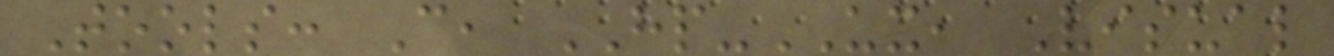Tools: C, HP-UX, Visual
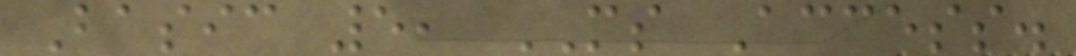Basic 5, MS Access.
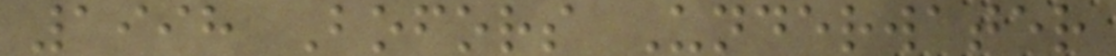1998 Bofors Underwater
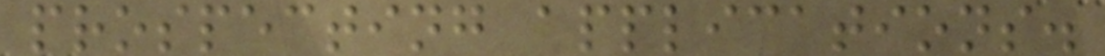prospecting applications.
